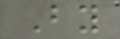By
